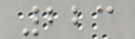223
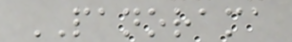PANORAMA
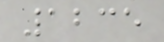1235
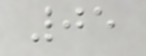05
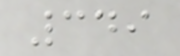349
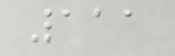111
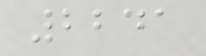2241
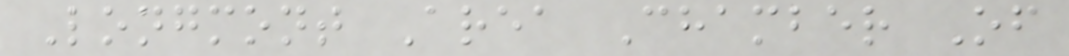Longmont Area Chamber Of
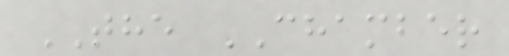THE CHAMBER
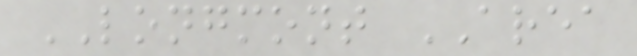LONGMONT AREA
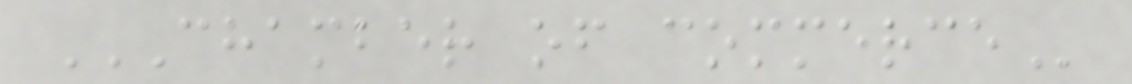CHAMBER OF COMMERCE
